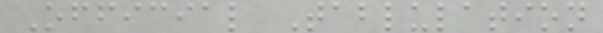Official Tablulation
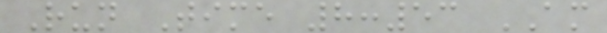Run Time 8:53 AM
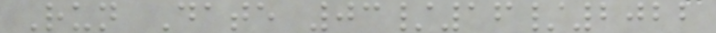Run Date 03/16/2022
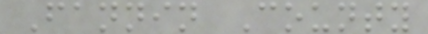Fannin County
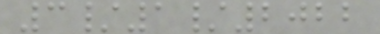3/1/2022
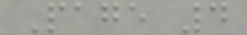Page 4
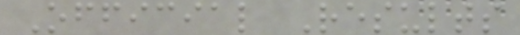Official Results
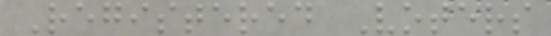Registered Voters
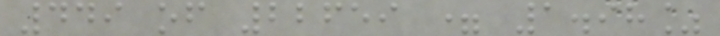449 of 22659 = 1.98%
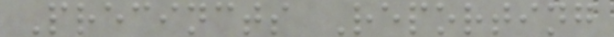Precincts Reporting
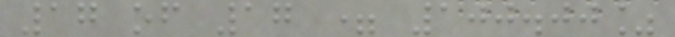17 of 17 = 100.00%
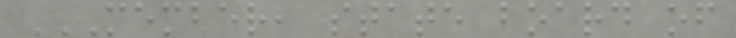MEMBER, STATE BOARD OF
